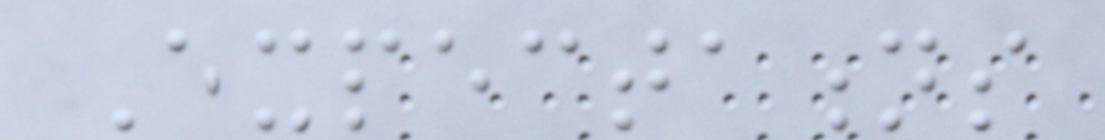Expectations
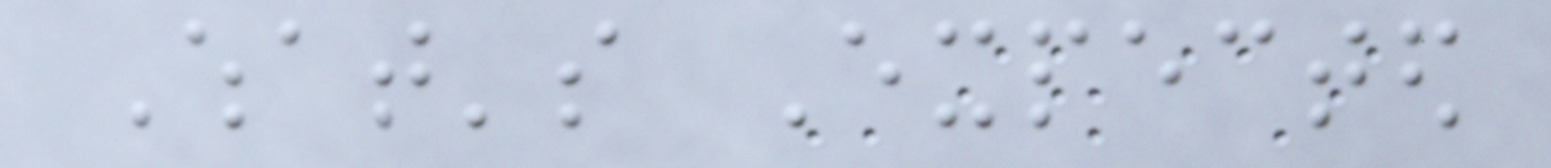What's Expected
